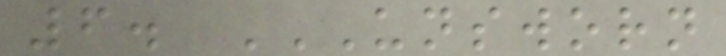6. UNSWORN
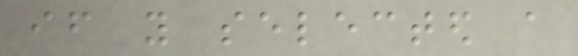if you selected a
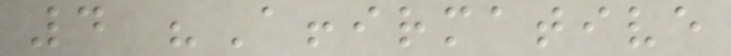4 "Affirmative
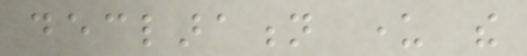declaration under the
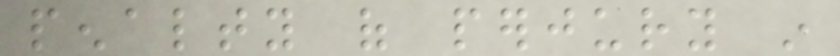penalty of perjury in
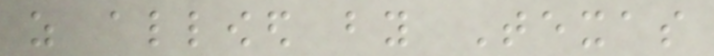as allowed by Texas
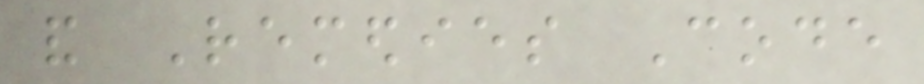and Remedies Code
